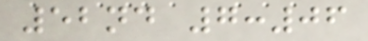52nd 7:06
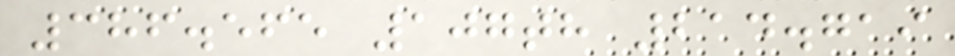386.565 107th 214.719
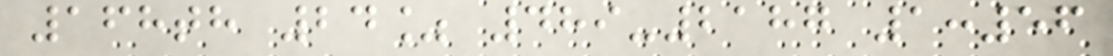168th 24% 489-2187 1:56
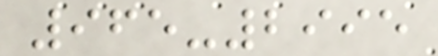965-2995
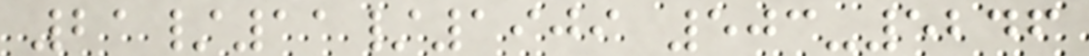21/11/1909 503-5246
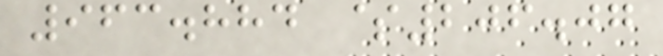963.884 $206.07
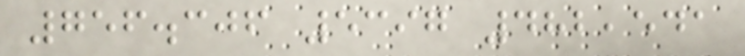756.306 5397 482,541
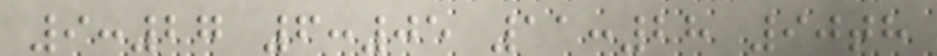9:27 6:05 11:28 90th
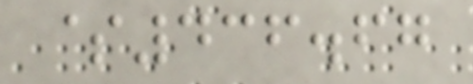$436.67
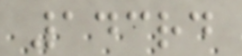143rd
